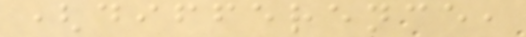(difference,
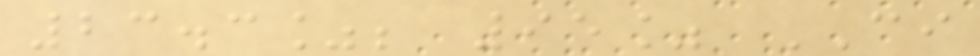23.3%; 95% CI
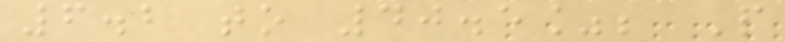6.2 to 40.5%; P
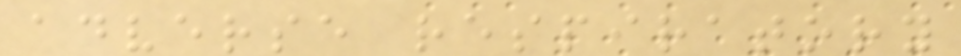adverse respiratory
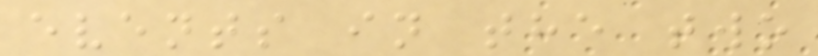events in the two
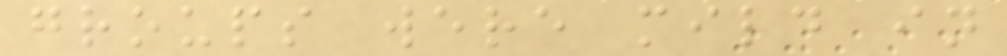groups were mild in
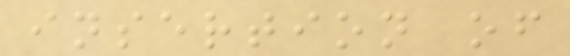insertion of
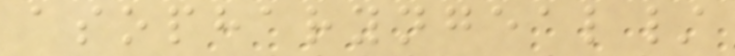asopharyngeal/
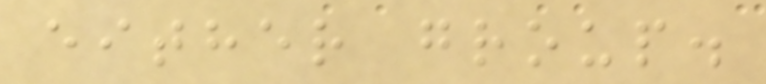either group.
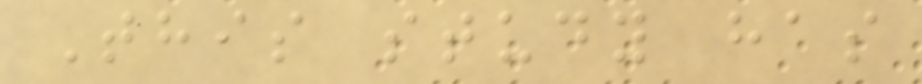This study has
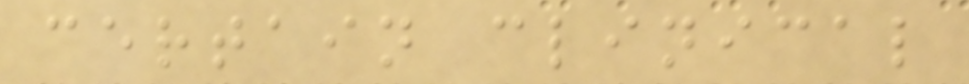certain clinical
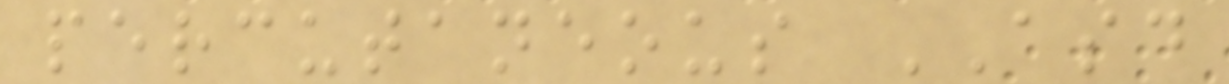percutaneous ASD
